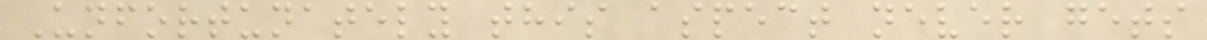Unfortunately this aspect never gets
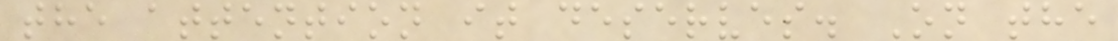the attention it deserves. On the
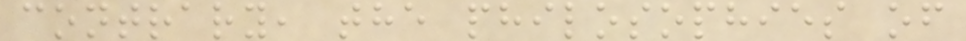contrary, the philosophies of
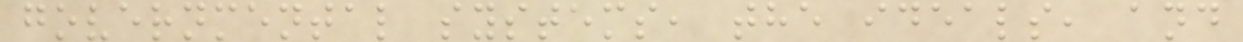governmental systems, the ideals, and
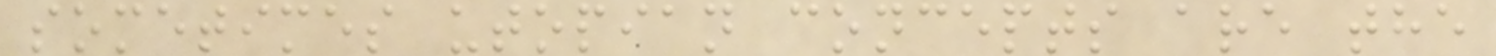sometimes utopian concepts are the
